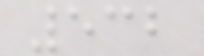532
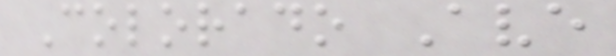Colorado Ave
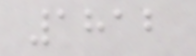1812
